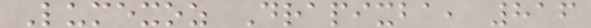Lumexoz Drapixba, 816
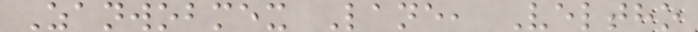Zanwobmex Lane, Veltho
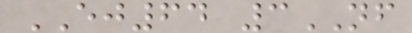EJ64 3NF
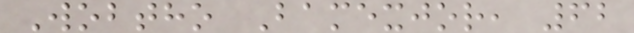Wobtho Bamexjor, 62
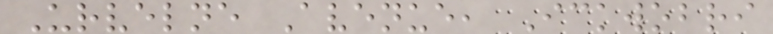Urvelne Avenue, Ickwobri
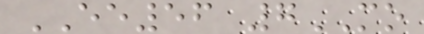EE56 7MO
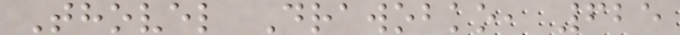Thovel Drawobko, 625
